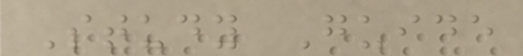Study Guide
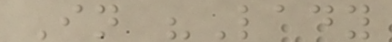In "Lady
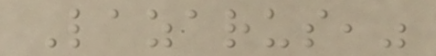Lazarus,"
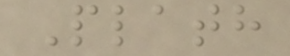Plath
